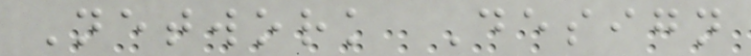Network Design
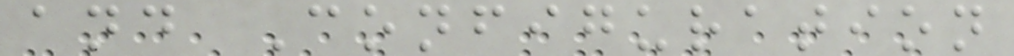and Configuration
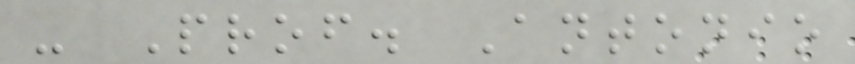- Prof. Antonio
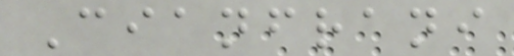Cianfrani
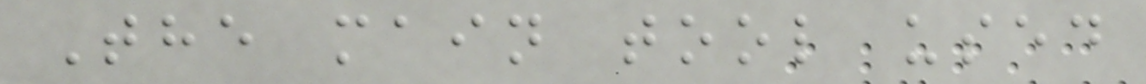The main tool used
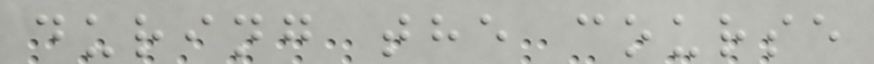during the course
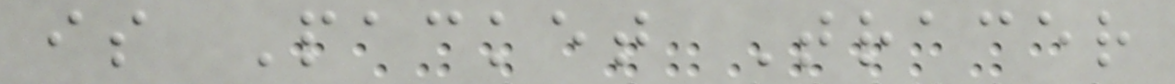is Packet Tracer
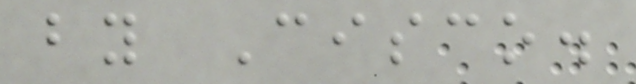by Cisco.
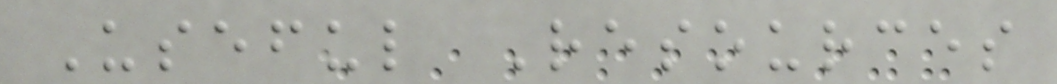Useful Resources
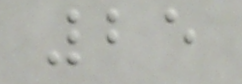25
